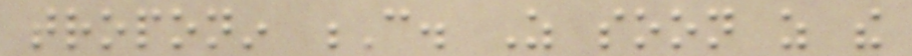troponin C. As soon as the
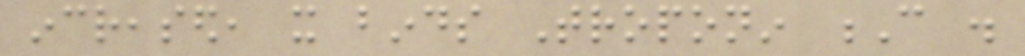increased, it binds Troponin C .
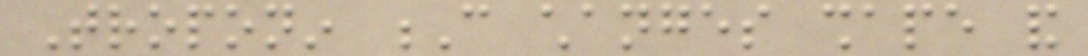Troponin C changes shape and
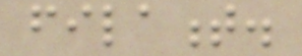filament.
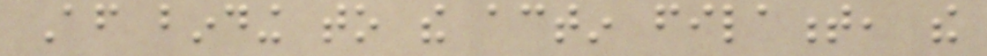After binding to the actin filament, the
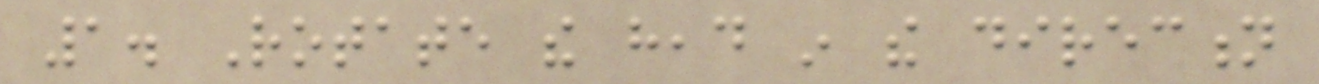1. Rotate the head in the direction
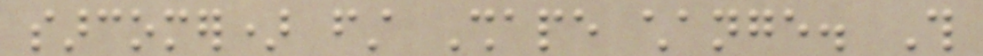sarcomer) first Shape change. This
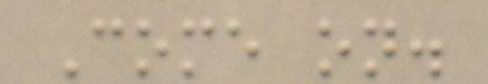Come on.
